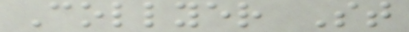Collyer St
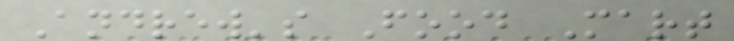Andrew's Food Mart
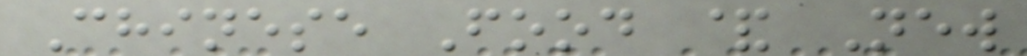Chinese Food & New
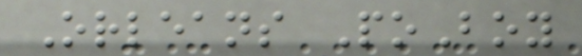Orleans PoBoy
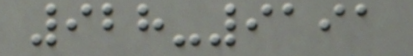928-9191
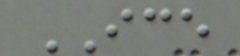ICE
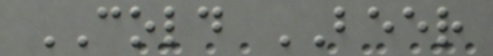COLD BEER
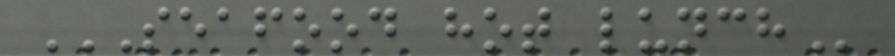SEAFOOD HOT LUNCH
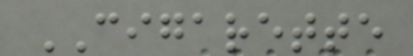CIGARETTE
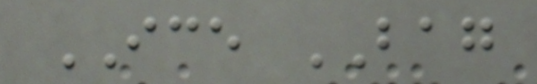ICE BAG
